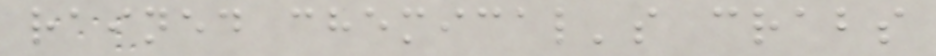rained chemical's crabs
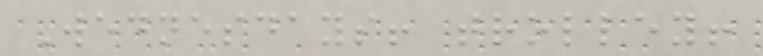Wednesdays! trolley!
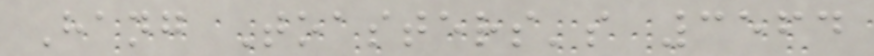Hang Toasters's 3564
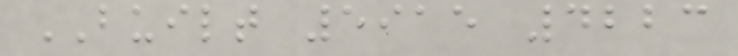BUILT 5915 4223
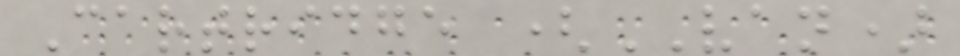Cartridge (VAN)
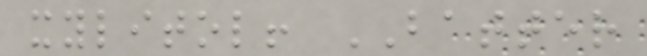xylitol! BATTER
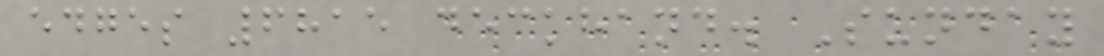edges 6815 deckhand. Sunday
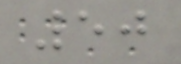50
